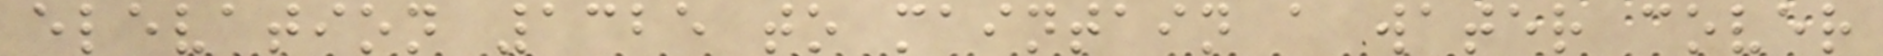elevation 1325 to maintain a water cover
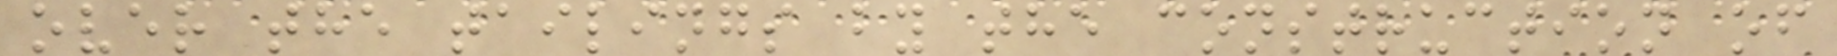over the tailings by the construction of
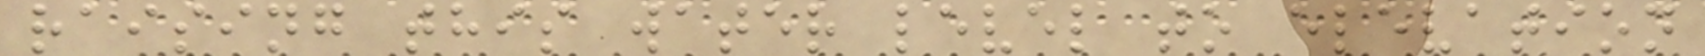raising this water level to elevation
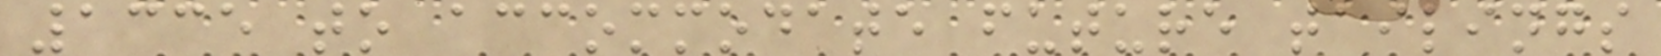1335 to accommodate future tailings
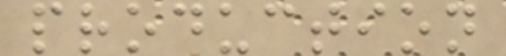production
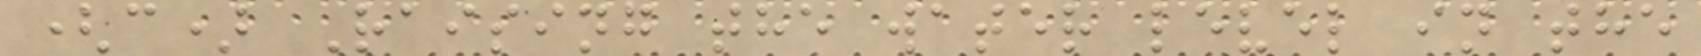(c) Raising the water level in the
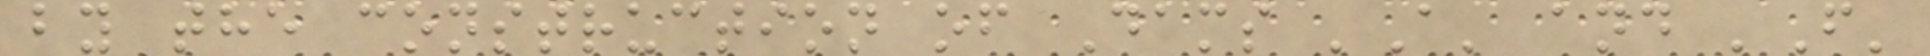by the construction of Dams 'A' and 'F'
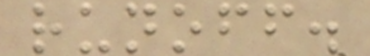runoff.
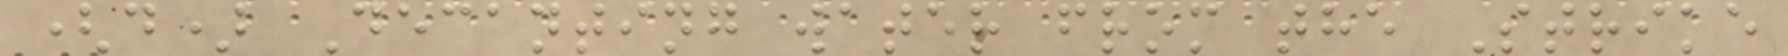(d) Decanting water from the Strike
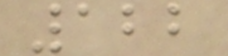122
